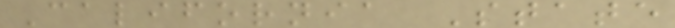California State
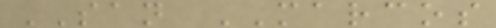SAN MARCOS
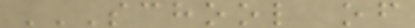SCHOOL OF
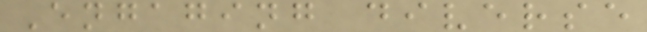Engaging diverse
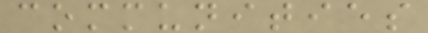communities
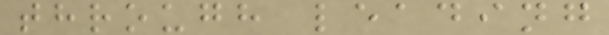through leading
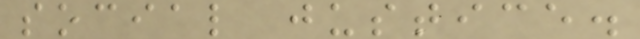social justice.
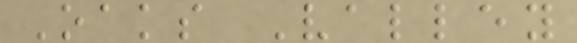Oaks Valley
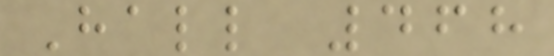Hall 468
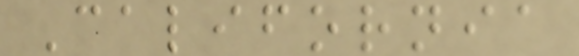California
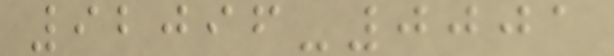92096-0001
